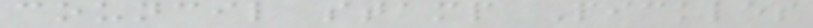council stamp Pickles
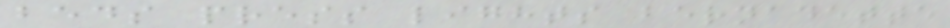beds press lights bernadette
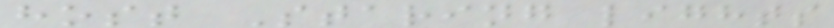host Staring lights
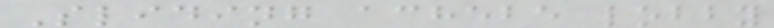Sliding achebe lobby
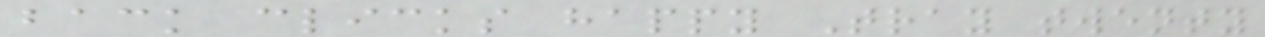back clicks happy Tray twenty
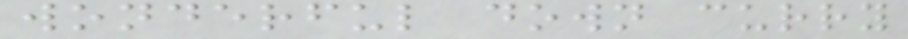wonderful down curry
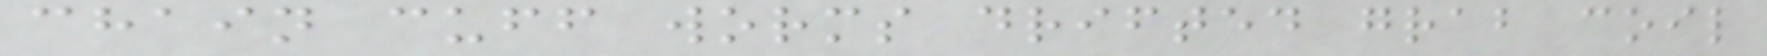chain cuff worms drifted grab coil
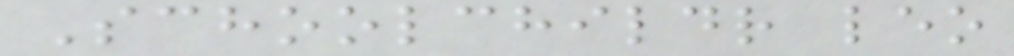Schoolchildr leo
